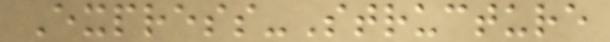Express-Structure
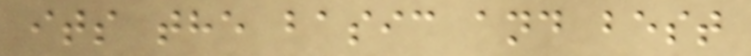its the basic and best
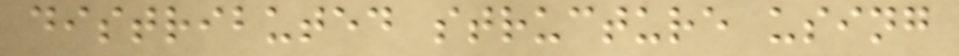distributed structure using
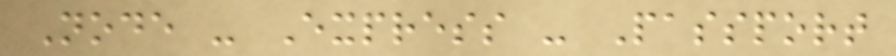Node - Express - Passport
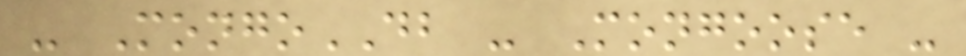- MongoDB - Mongoose -
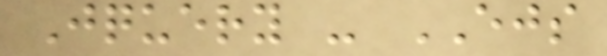Jquery - EJS
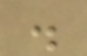.
